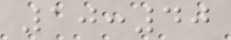10:40
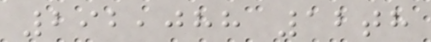292,088 12th
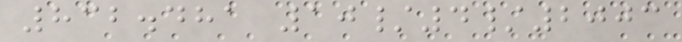832.481 10/4/2003
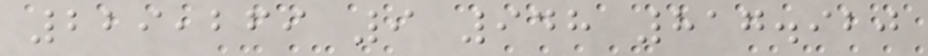229,269 9 948 817.920
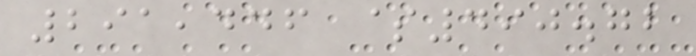291,446 $490.72
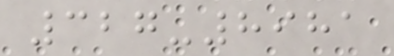327-8981
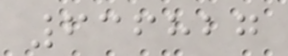636827
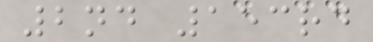2nd 153rd
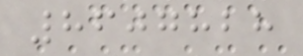8607828
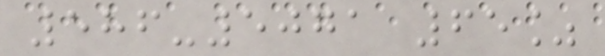586-5071 65%
